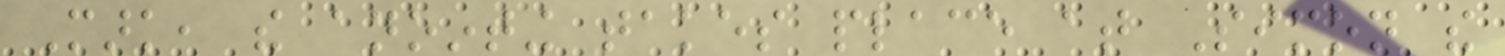Mark, the anointing takes place at Simon the
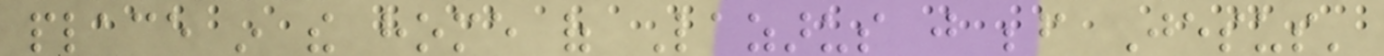place in the home of Lazarus just before Jesus'
